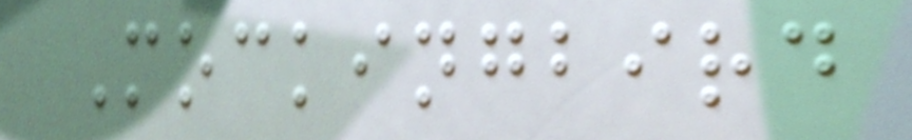Mockingbird
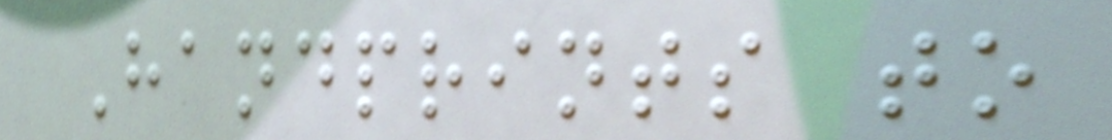Handprints to
